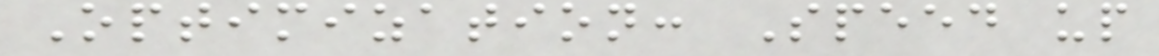Optimization: Speed up
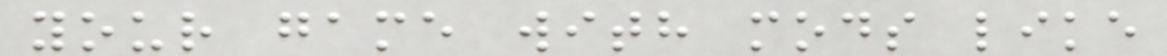your game with mods like
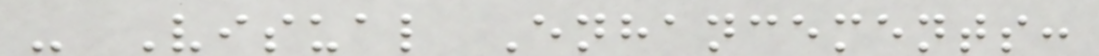- Visual Enhancements:
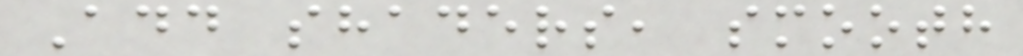Add shaders, smooth
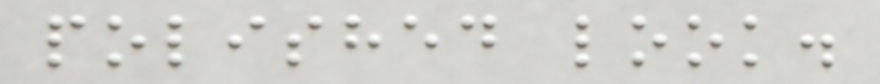polished look.
